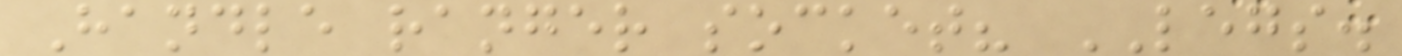Handle ranger socket? LEGS.
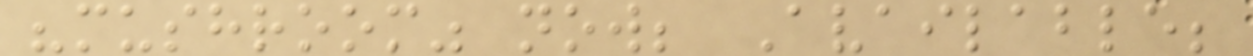"mushroom" now; Available;
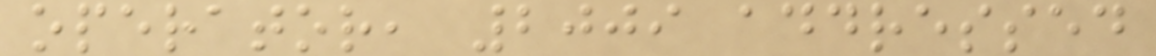operator, 2009 addressed
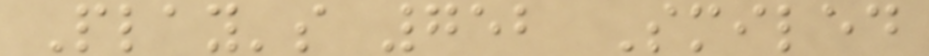Play's 752 Smiled
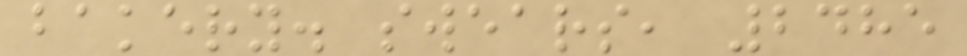bakery. swears, 2485
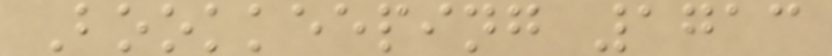Bookkeeping 1713
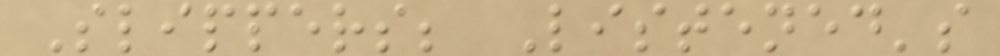Slippers; Listened's
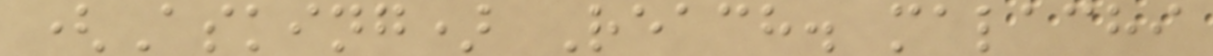(Asking) Reach. malachi
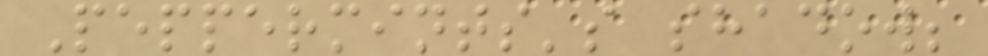Peppermints's shadow;
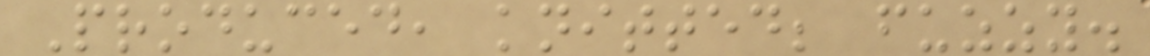Produced, knitted; fuzzy.
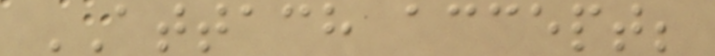ATTACH accept;
